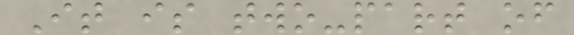It is two-part of
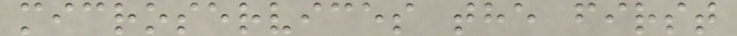microservices the first
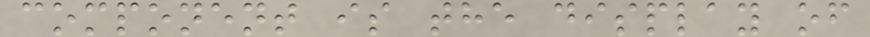component is the display of
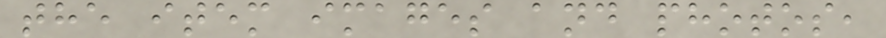the item images and photos,
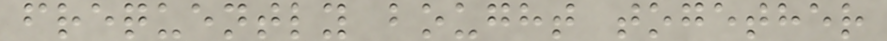frequently bought together
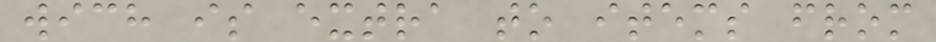wich is extra to items from
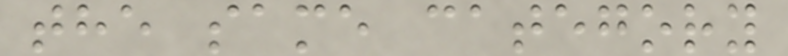the same category
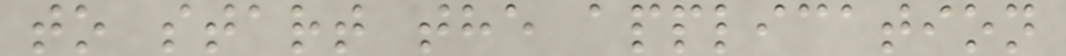to start the application
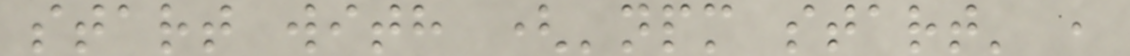start with ('npm start' ,
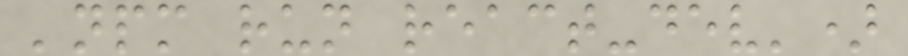'npm run react-dev')
